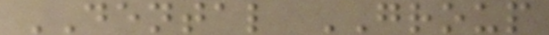DENTAL GROUP
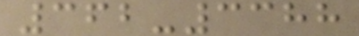362-3388
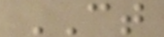CT
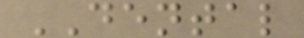DENTAL
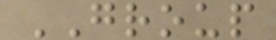GROUP
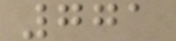771
